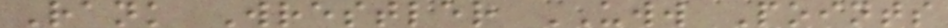Rank Wrestler UWW Points
